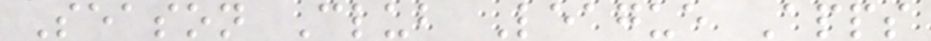Season Club League Apps
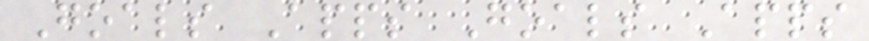Goals Apps Goals Apps
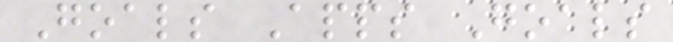Goals Apps Goals
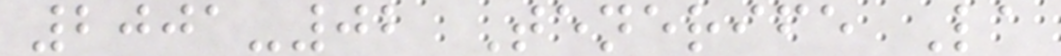2001-02 Tenerife La
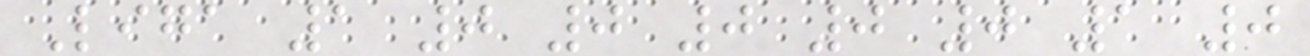Liga 1 0 0 0 0 0 1 0
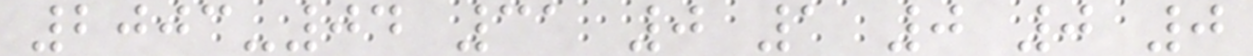2003-04 31 0 1 0 0 0
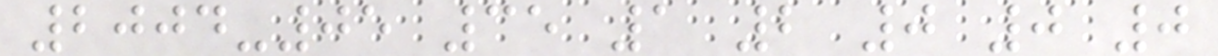2004-05 35 1 2 0 0 0
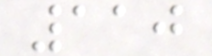110
